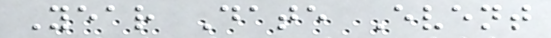Year Date Event
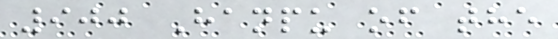900 Hanpu of the
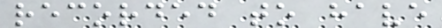recorded to have
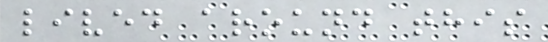lived around this
